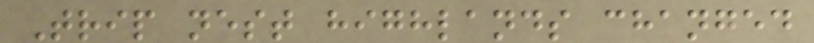Trip nest highlands changed
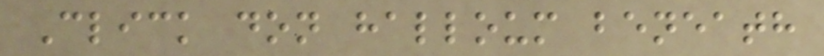Click don halloum beneath
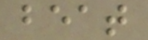beat
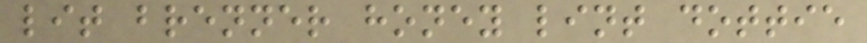lit brenner honey lint dottie
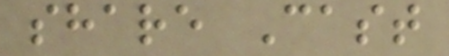share Cast
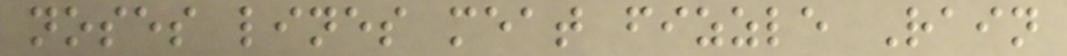noses lines meat fizzle Rain
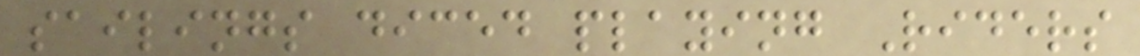sailings diced playing Riders
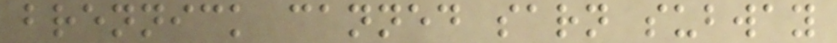brennick canned sarn subway
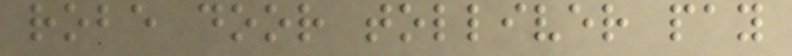robe door tolliver pay
